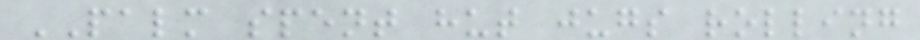PALM spent hut jugs rolling
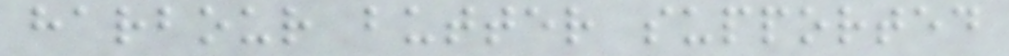harbour butter supported
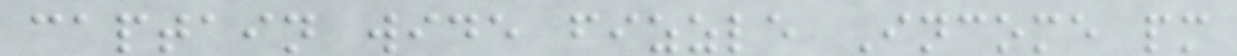captain wide fizzle Income pm
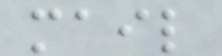mail
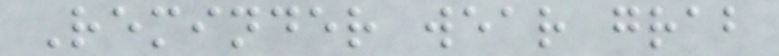Reminder wear grab
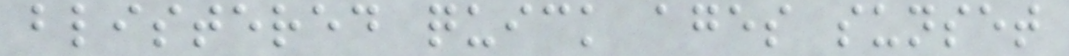blistered quick ages sunset
